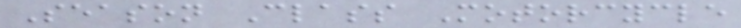Season Class Motorcycle
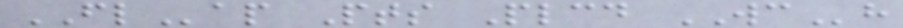FLap Pts Plcd WCh
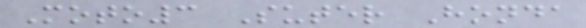Moto3 Suter Honda
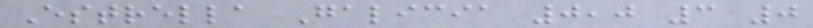Estrella Galicia 0,0 3 0
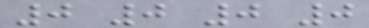0 0 0 0
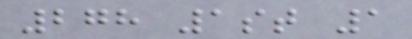278 1st 1
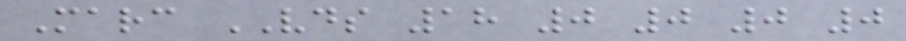Marc VDS 18 0 0 0 0
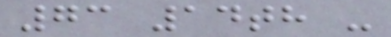73 14th -
